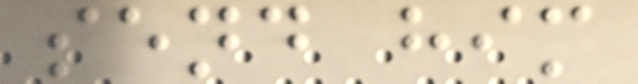send him
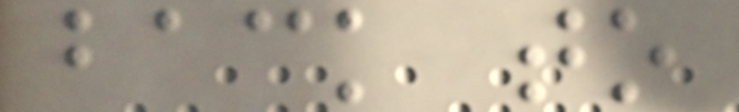back to
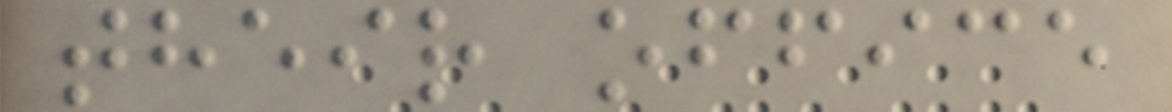their office
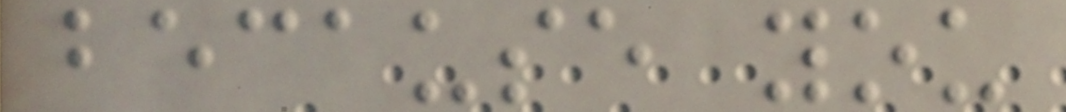because you
